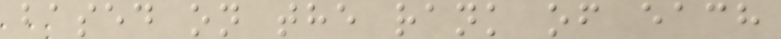based on the rank of each
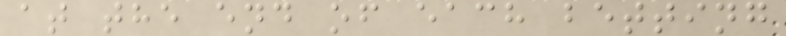at the end of each betting
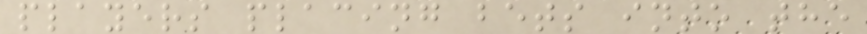players placing bets into the
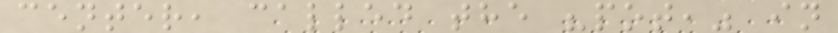center, called the "pot," in
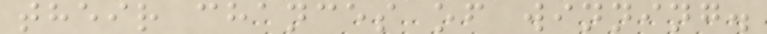their chances of winning.
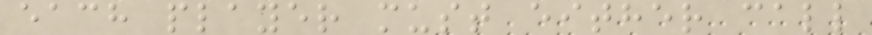each player must either call
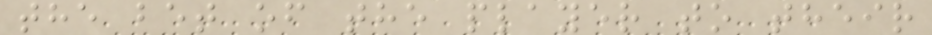the bet of the player to their
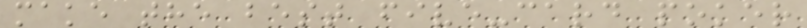make the best five-card poker
